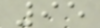95
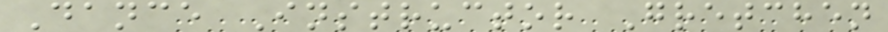Dance Instructor Gretchen
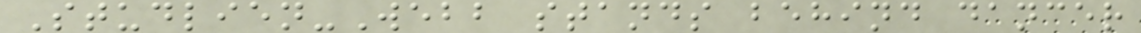Studlien-Webb stands behind dancer
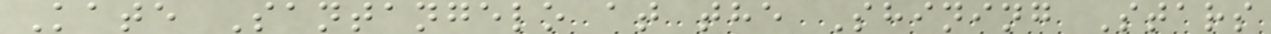Kate Santangelo at the Shining Stars
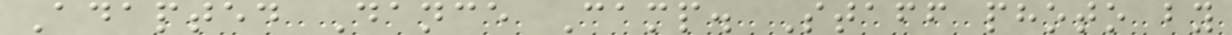Adapted Dance Camp. Staff photo by
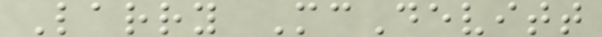Larry McDevitt
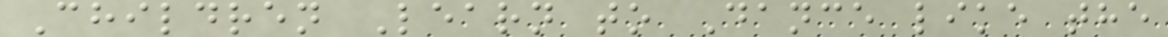Children Learn to Dance like the
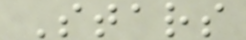Stars
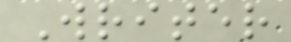Writer
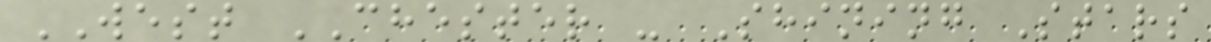WEST CHESTER - Shining Stars
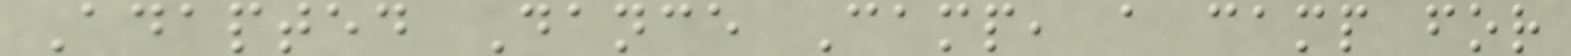Adapted Dance Camp, a camp for
